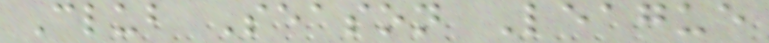Club Season League
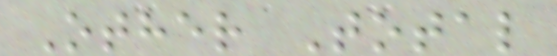Other Total
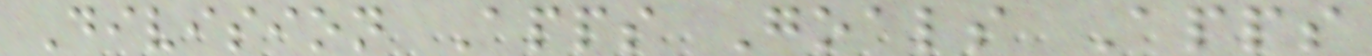Division Apps Goals Apps
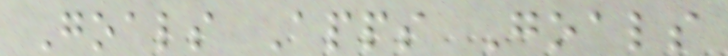Goals Apps Goals
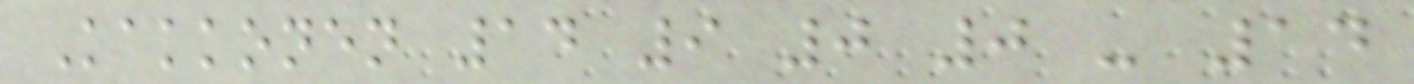Kakkonen 14 9 0 0 - 14
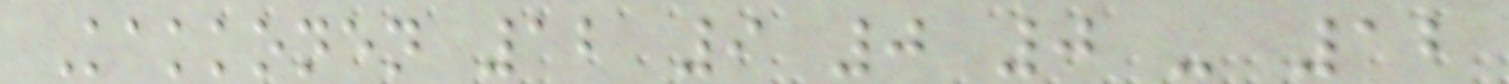Kakkonen 12 9 0 0 - 12
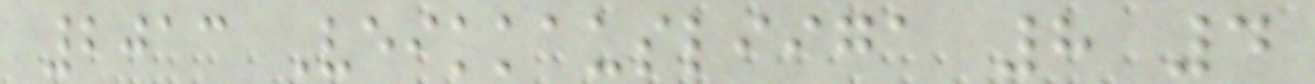2013 Veikkausliiga 8 4
